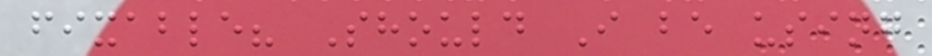fixable? Should I be using
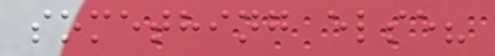something else?
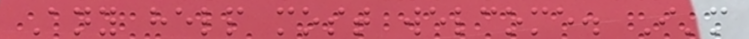Any help most welcome. I'm
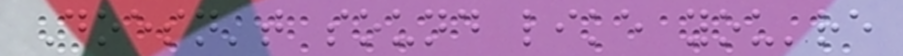Doesn't sound like you're
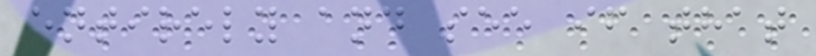entirely and see if that
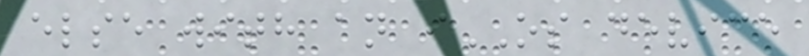else with an iOS device
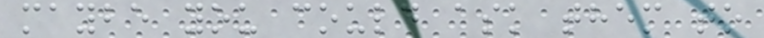maybe you could ask them to
